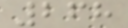268
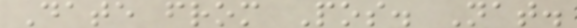Date from Pos. Nat.
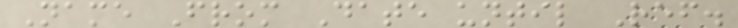Name From Date until Ref.
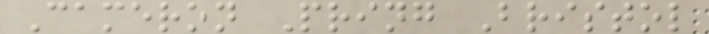Cameron Pring Bristol
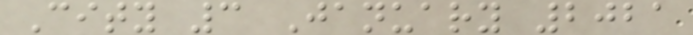City 3 January 2021
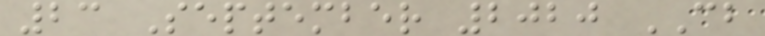23 September 2020 CB
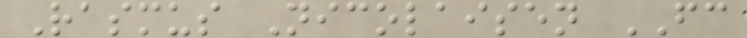Rasmus Nicolaisen FC
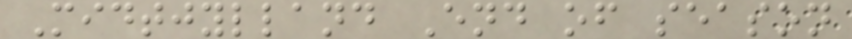Midtjylland End of season
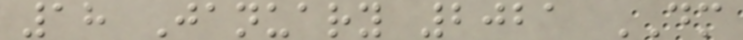18 January 2021 DM
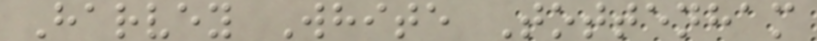Harvey White Tottenham
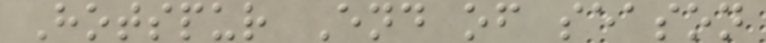Hotspur End of season
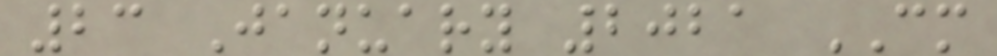23 January 2021 CM
